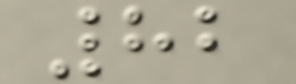82
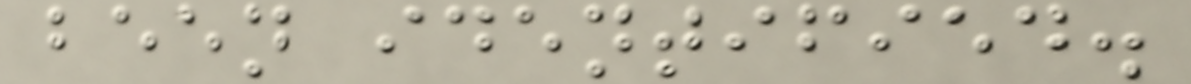been identified.
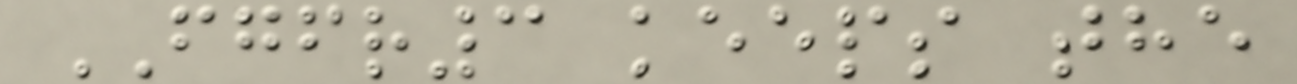FGFR3 keeps the
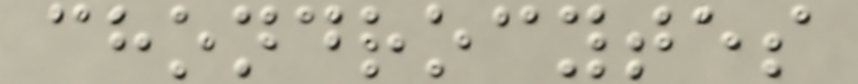chondrocytes
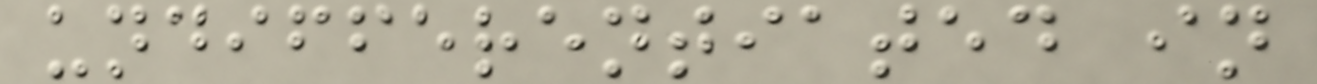undifferentiated in
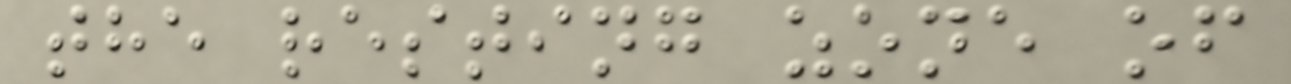the resting zone of
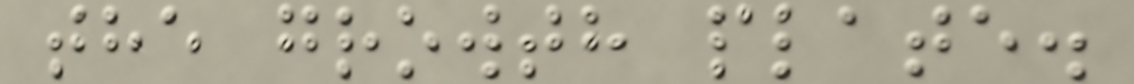the growth plate.
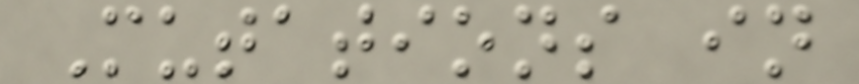Mutations in
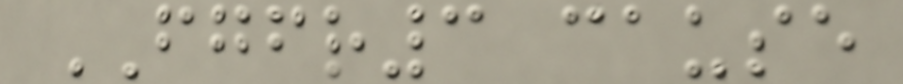FGFR3 cause
